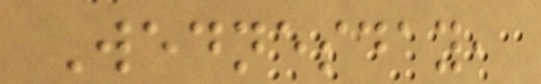Wednesday,
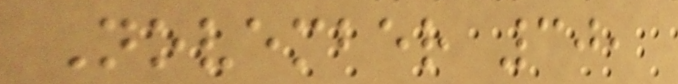November 30,
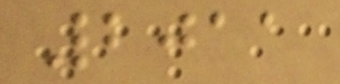2011
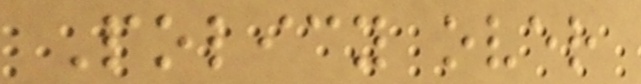Policy over
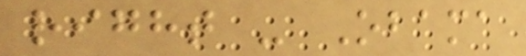right - Obama
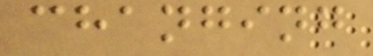changing
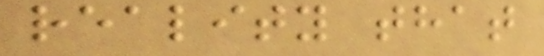reality that
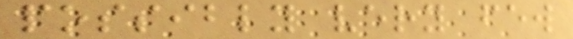possibly very few
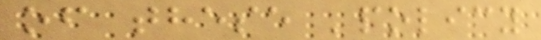of these 'policy
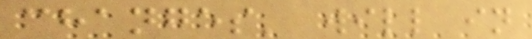changes' will in
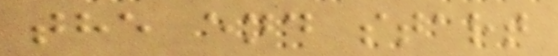the end start
